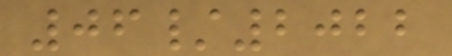06/2022
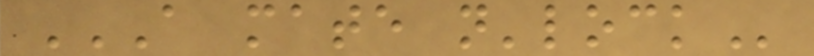A MATE N'LOCK
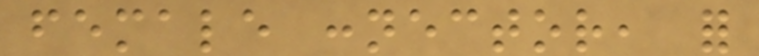female connector, for
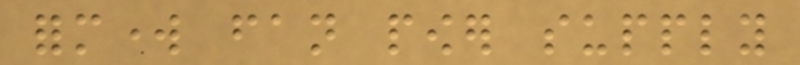formwork fan power supply
